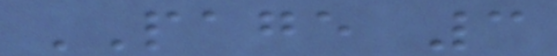PAGE 3
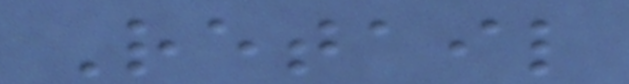Retail
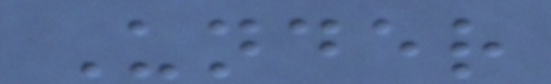Under
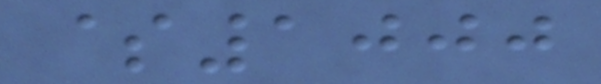$1000
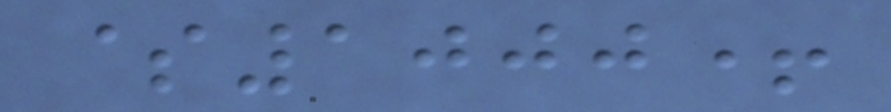$1000+
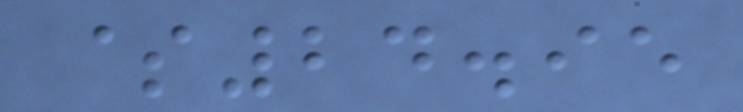$24.95
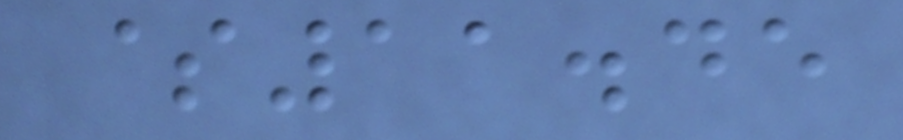$11.45
